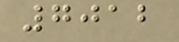7012
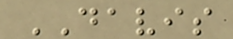DAVIS
